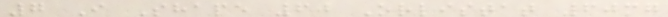7 I Shape 60 Orlistat 60mg
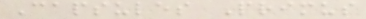Capsules Primus
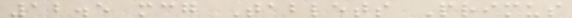12.5 mcg Tablets Primus
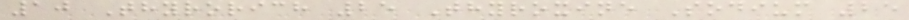10 Thyrorich 25 Thyroxine Sodium 25
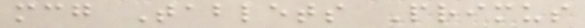mcg Tablets Primus
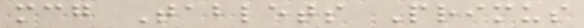mcg Tablets Primus
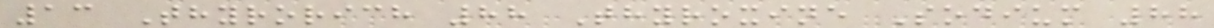13 Thyrorich 88 Thyroxine Sodium 88
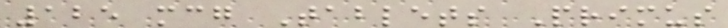125 mcg Tablets Primus
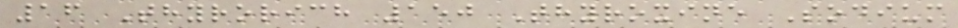16 Thyrorich 150 Thyroxine Sodium
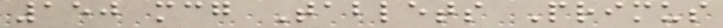150 mcg Tablets Primus
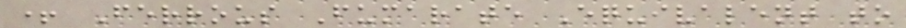+ Ferrous Fumarate Equivalent to
